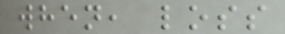when, loss
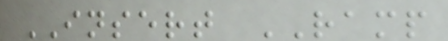INSERT RAMP
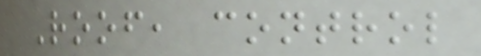Roof, control
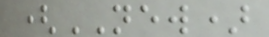(NEW)
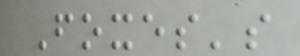Foxes's
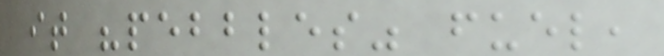it "pebbles" fuel,
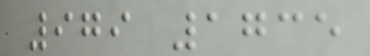979 1735
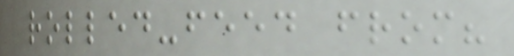rolled-feed from?
